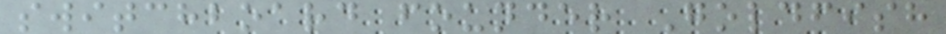switchboard founder Goldfish
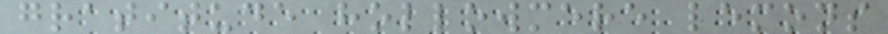gratitude hollowmere lemons
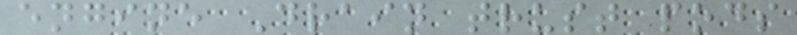engine Drain trust pods
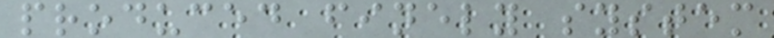produced finely system
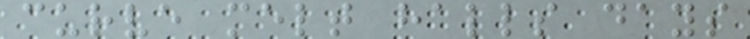curve melt halls days
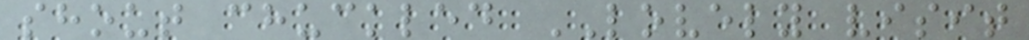shout chuckled LOVELY visit
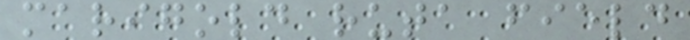marigold ruta field
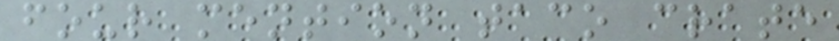four mention taco crate
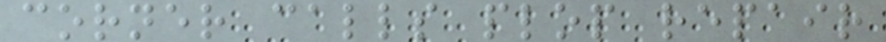corner calls plop repair
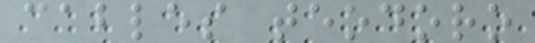cables teodoro
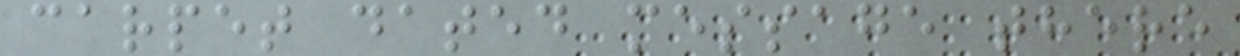carpet dated message there
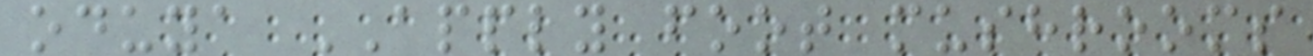oduya APPLY foot mushrooms
